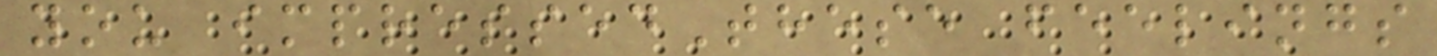you impressedThese feelings
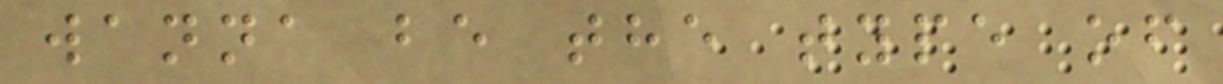wanna be the type of
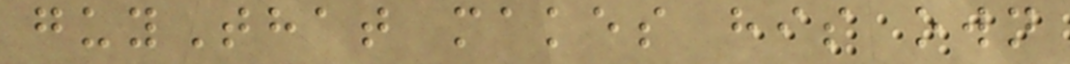guyThat makes his own
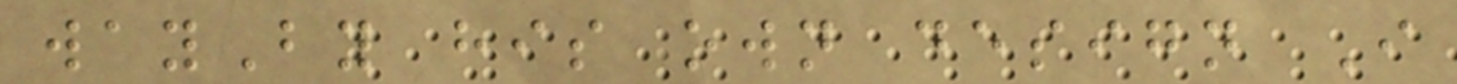wayBy his own design I
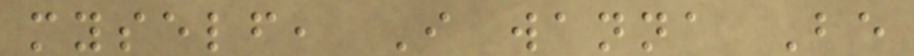myself, I wanna Be
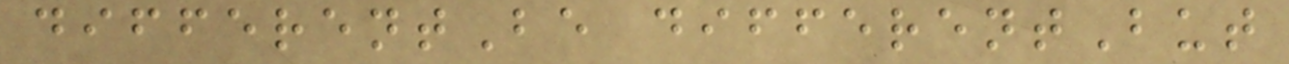differentBe differentBut
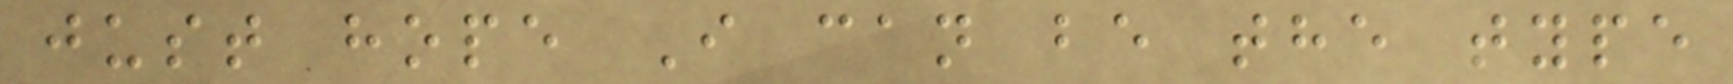just hope I can be the type
